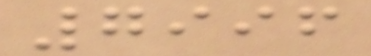7996
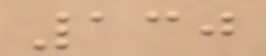130
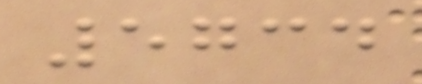5734
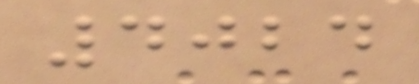4024
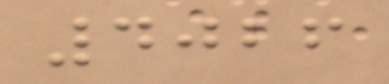4026
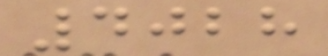4028
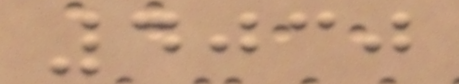4030
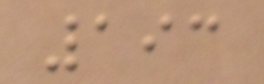193
